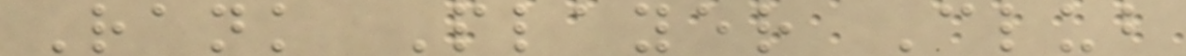Rank Player Club
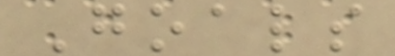Goals
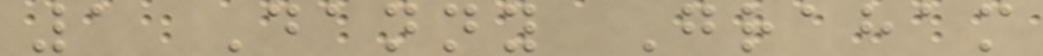1 Danny Graham
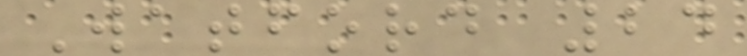Watford 24
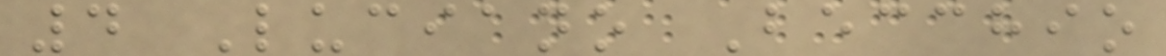4 Luciano Becchio
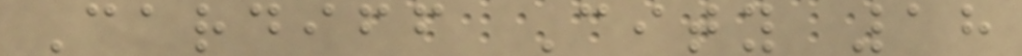Cardiff City 18
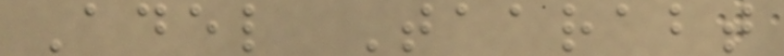Adel Taarabt
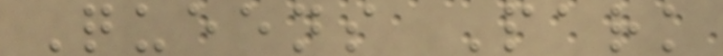Queens Park
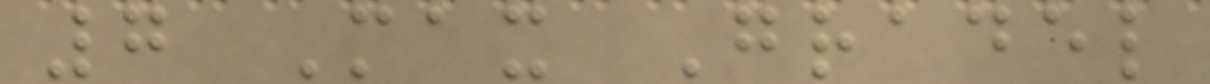7 Max Gradel
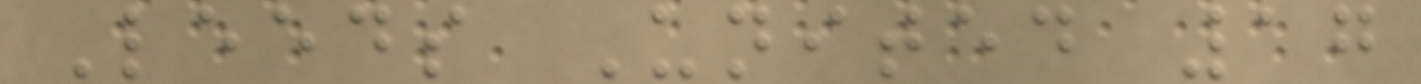Leeds United 17
